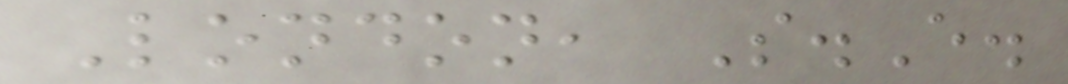London, S.E.
